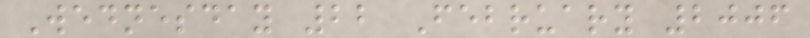Wednesday 22 February 2006
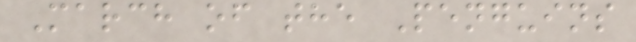March of the Penguins
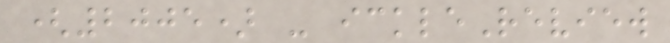(2005) - ickleReview
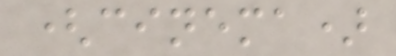(cinema)
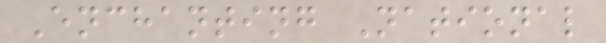Enchanting National
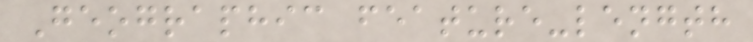Geographic feature-length
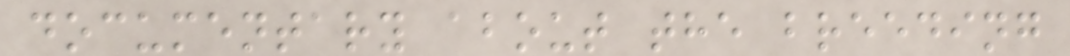documentary about the breeding
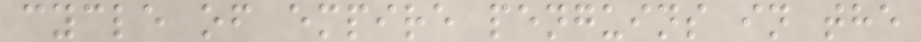cycle of empire penguins in the
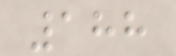188
